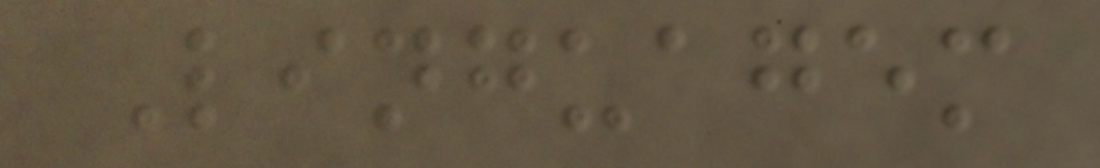Linguagem
